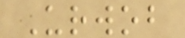Urwob
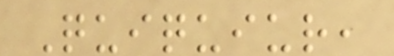Quiquiur,
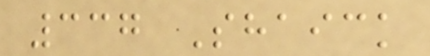337 Shaick
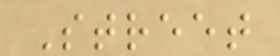Street
